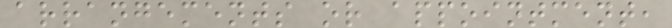arrangements or appointment,
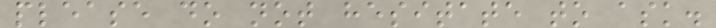please do not hesitate to ask.
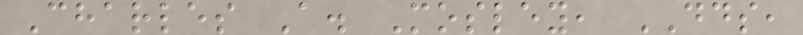Charles A. Mosley, DDS,
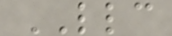LLC
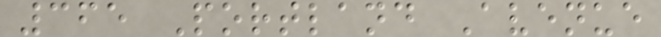365 Portland Avenue
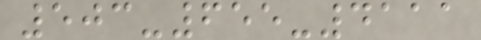503-655-4111
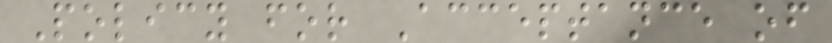Policy for Acceptance of
